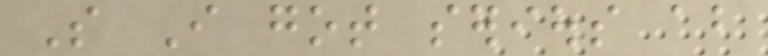So I got serious about
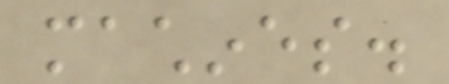machines.
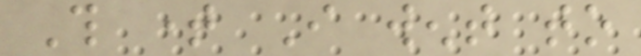This time I went to
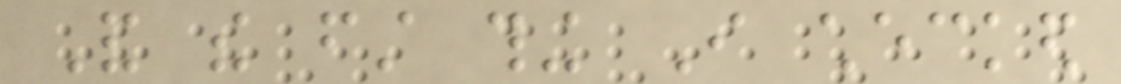And the first thing I checked
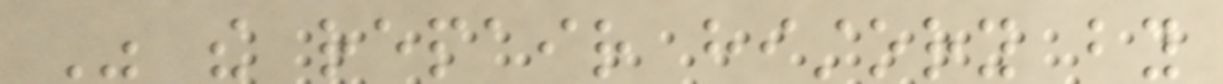Was the repair history by
